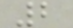2
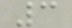3
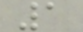1
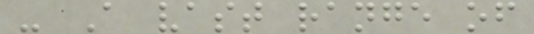- A vast range of
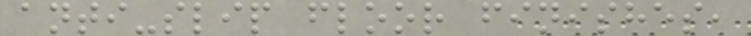anti-slip floor finishes,
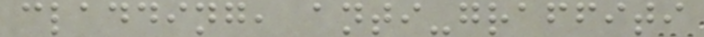cladding, anti-graffiti
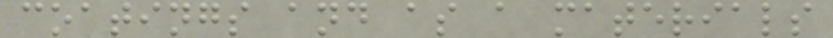coatings and as a materials
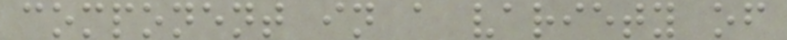component in a variety of
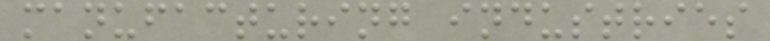manufacturing industries
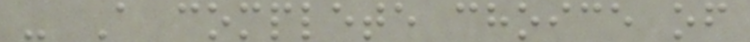- A complete choice of
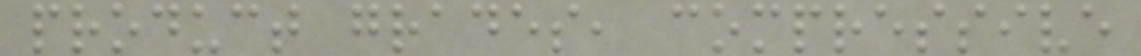product grades, compressive
